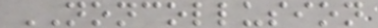NONCOLLUSION
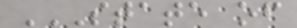STATE OF
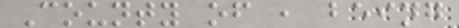County of , being
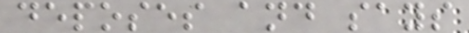deposes and says
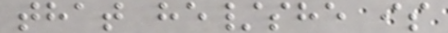that he/she is
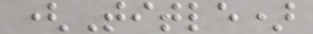(Title)
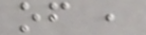of ,
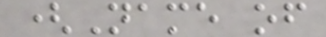(Name of
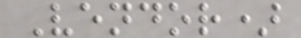Vendor)
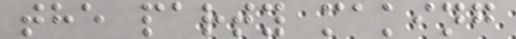the party making
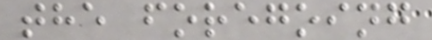the foregoing
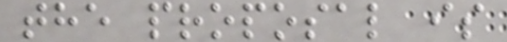the proposal is
